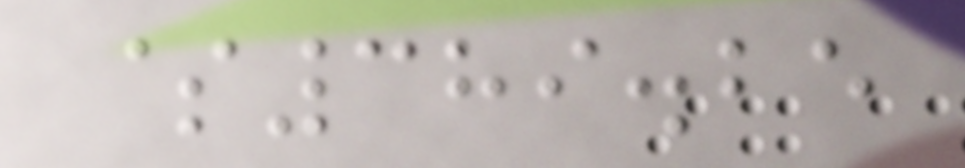$389.25
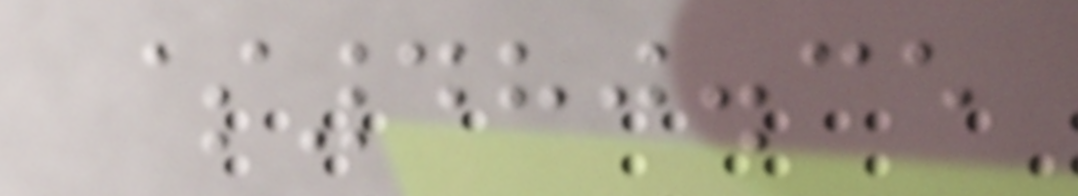$480.35
